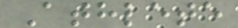Athlete
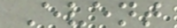Event
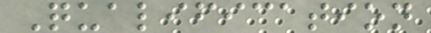Qualification
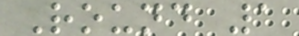Round 1
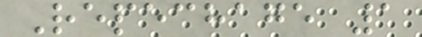Repechage 1
